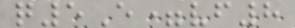q5E=vf8
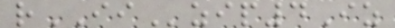rIIzip4Iz
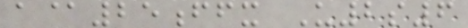a@25ffx U2s6
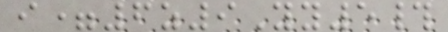i=6z9Yy5#
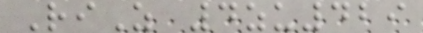RiZ 4zu429
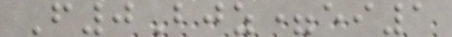F0Bjz=ei1
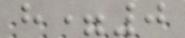h=0
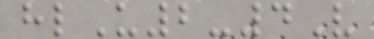hlU2-4V
